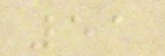51
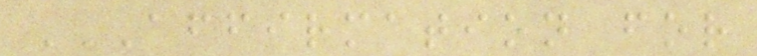AFFIRMATION FOR
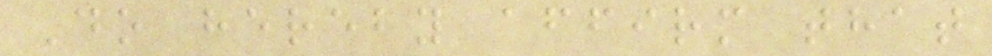Do hereby affirm that
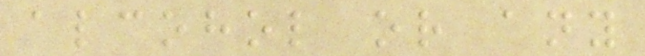alcohol or any
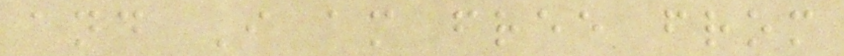and I am free from
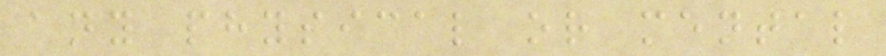any physical or mental
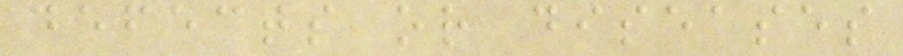defects or diseases
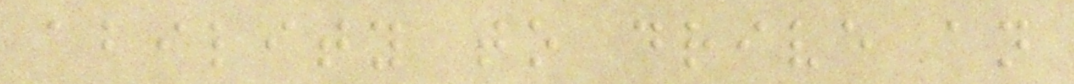ability to drive an
